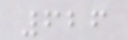626
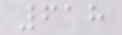618
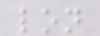lon
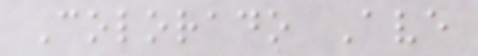Colorado Ave
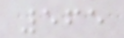565
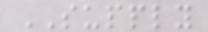SUPPLY
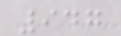947
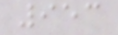953
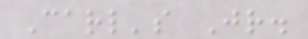Carl's Jr.
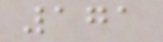171
